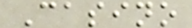Casino
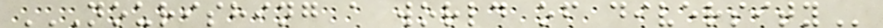NOURISHING A WORLD OF DIVERSITY
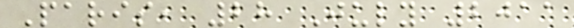Paris, 28 July 2011
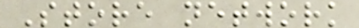Store network
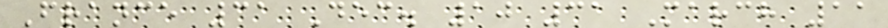France 31 Dec. 10 31 March 11
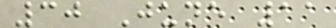30 June 11
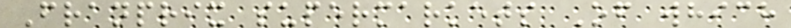Franprix supermarkets Of which
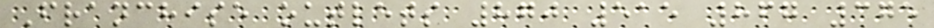Franchise outlets 870 515 867 375
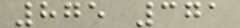875 371
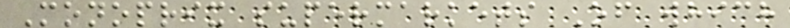Monoprix supermarkets Of which
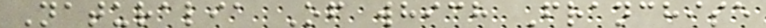Naturalia Of which Franchise
